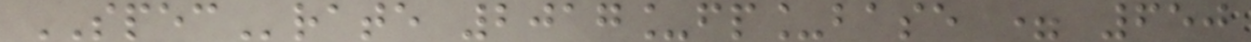SPECrate 2017_fp_base = 650
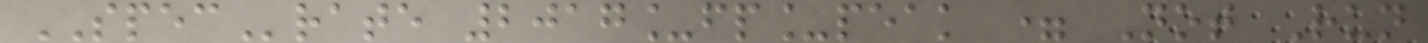SPECrate 2017_fp_peak = Not Run
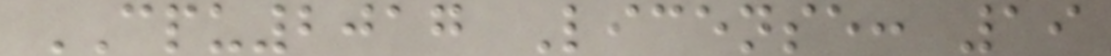CPU2017 License: 19
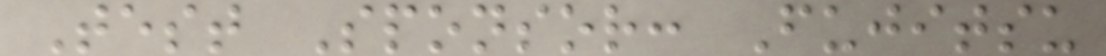Test Sponsor: Fujitsu
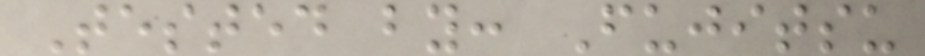Tested by: Fujitsu
